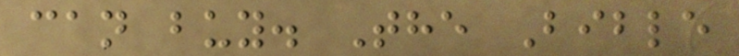can buy. The Bible
